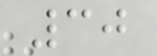30
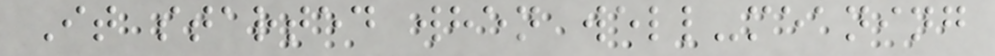It started when well-meaning
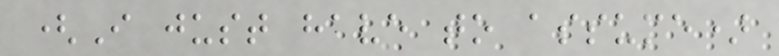(I just have to assume)
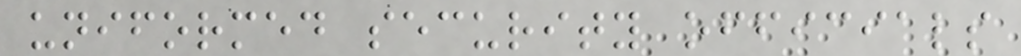uniformed security officials
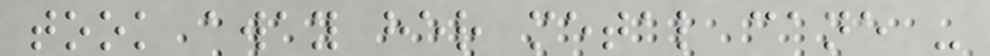took away her metal cane -
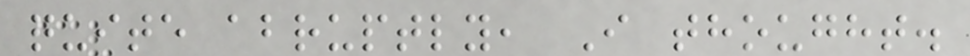quite abruptly, I thought.
